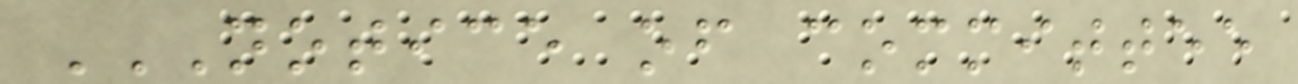NOTICE OF COMMITTEE
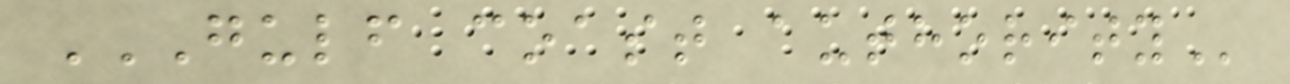GULF COAST AUTHORITY
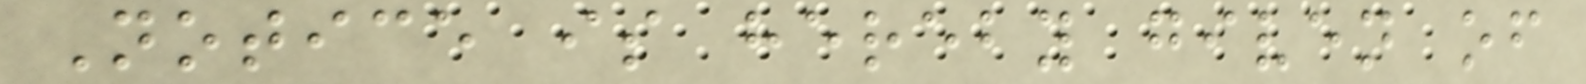Notice is hereby given of
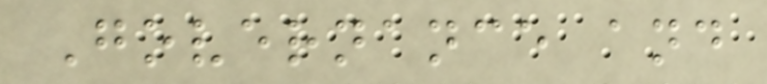Governance and
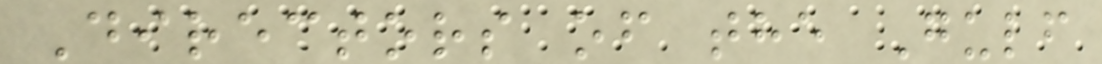Directors of the Gulf
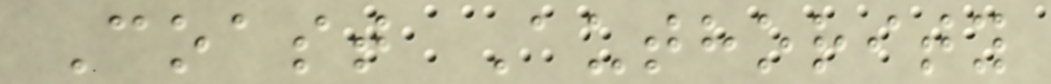Coast Authority
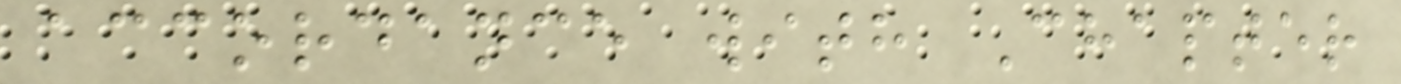accordance with Chapter
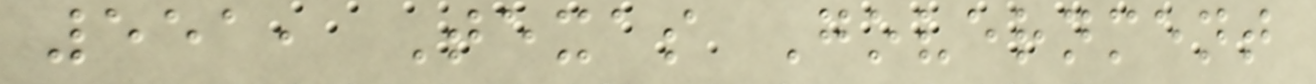551, Texas Government
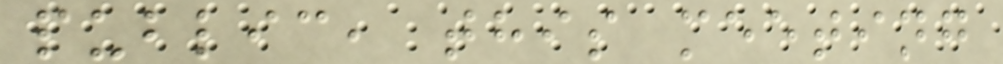public, this meeting
